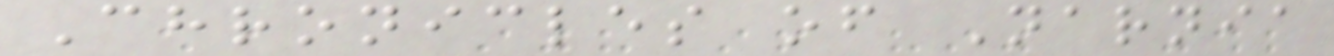Chronicles of Narnia
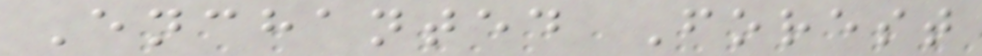Enchanted Forest
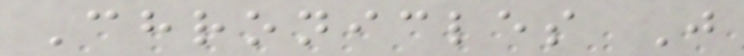Chronicles J
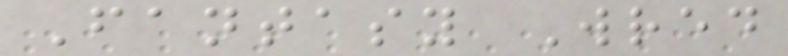Fantasy Wred
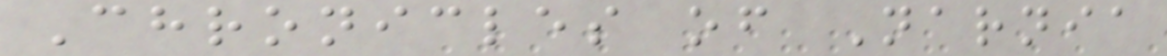Chronicles of Narnia
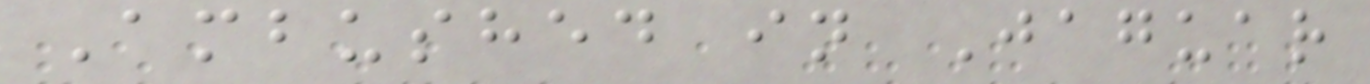Ambushed in Jaguar
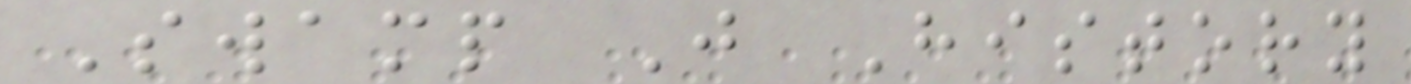Swamp J History
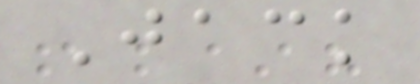Jack
